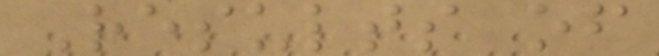Results of
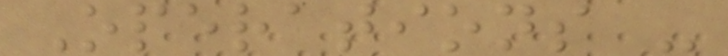Operations -
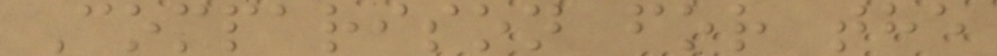Comparison for the
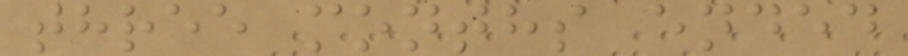three months ended
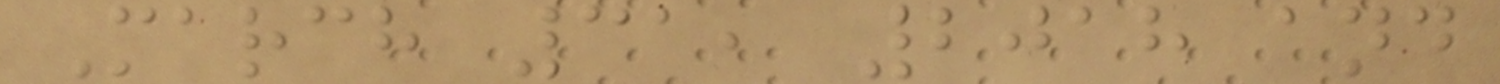March 31, 2018 and
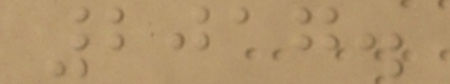2017.
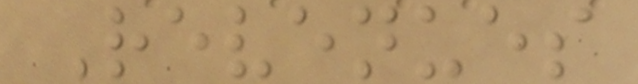Revenues
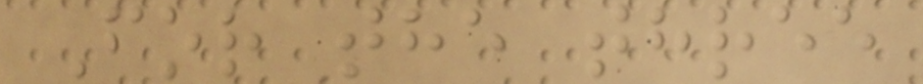For the three
